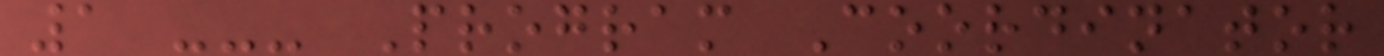1 --- Program Coordinator
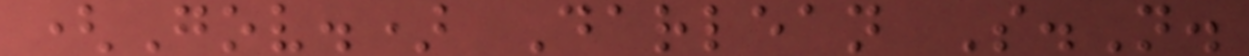(Gov.) Darlean S.N.
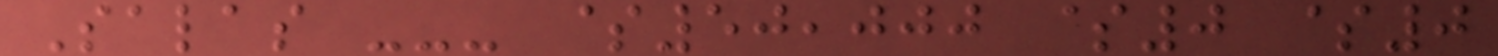Salas --- $50,000 $0 $0
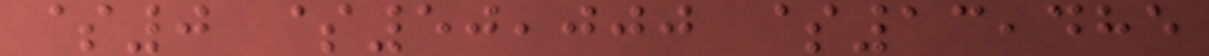$0 $50,000 $13,485
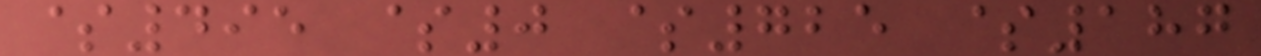$495 $0 $725 $187
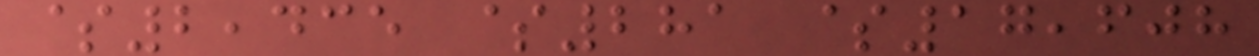$2,435 $281 $17,608
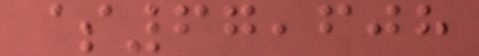$67,608
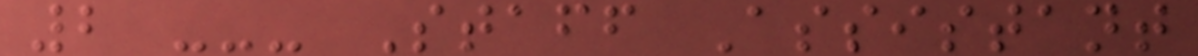2 --- Staff Assistant
